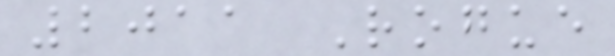2011 Rogue
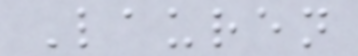Lauren
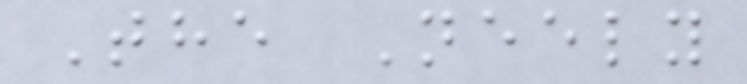The Neely
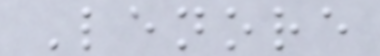Lenore
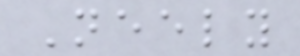Neely
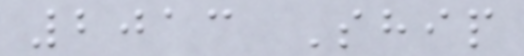2013 Ship
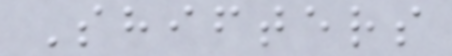Shifters
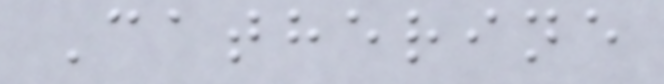Catherine
